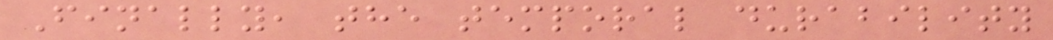Finally, the temporal durability
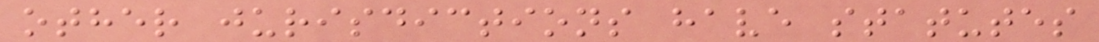other jurisdictions have statutes
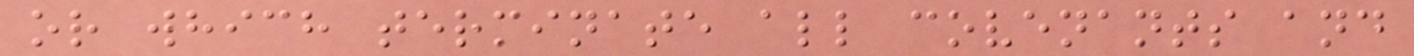or which terminate all covenants and
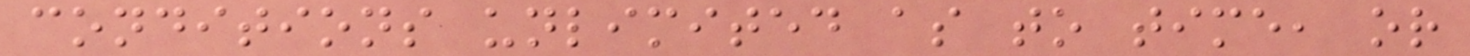conditions unlimited as to time, or
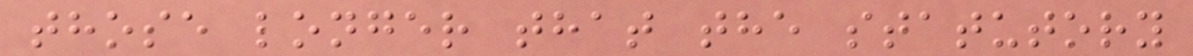those longer that the statutory
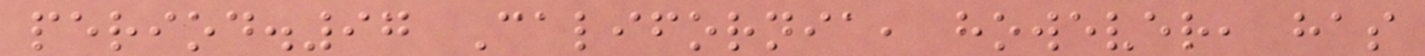period.97 California, however, has
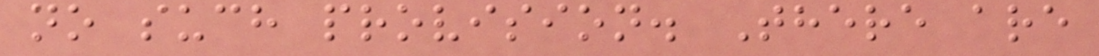no such provision. There are
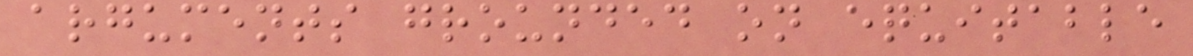arguments grounded on equitable
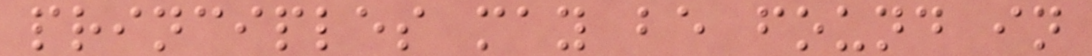principles may be found in
